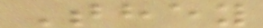They
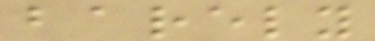barely
